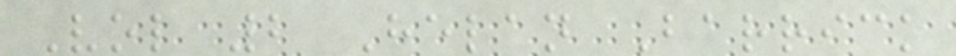Vol 2 Helan Barrick
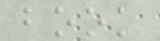book
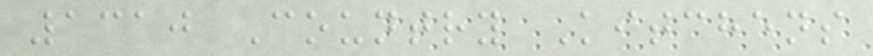1310 Country Kitchens
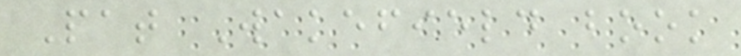Pat Wakefield book
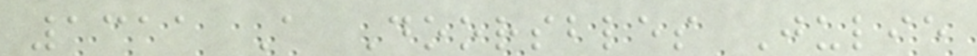1311 A Doorsbles Julie
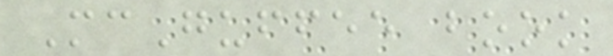McGuffee book
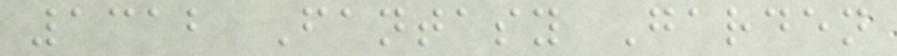1312 Fantasy Garden
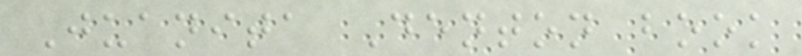Juanita Denton book
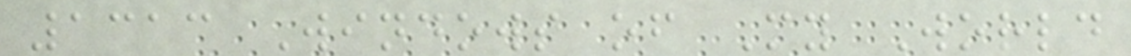1313 Windows of My World
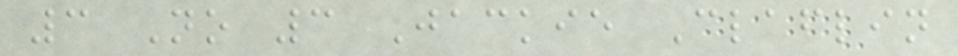3 No 3 Jackie Claflin
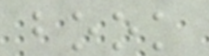book
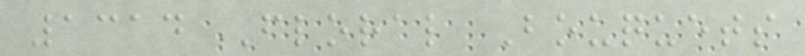1314 Floral Bouquets
